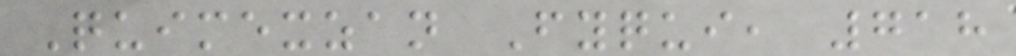Quimexzan Fyqui, 718
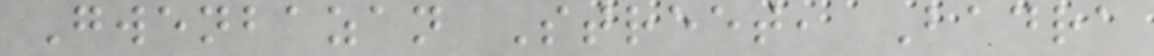Gwenbazan Street, Badra
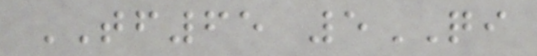TF65 5QI
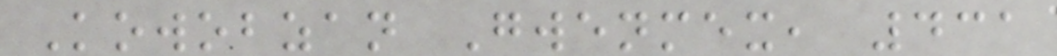Kowobzan Gwenmex, 431
